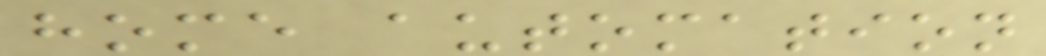home automation
